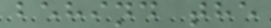behind the
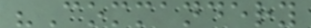"Commandery
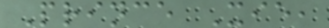Prince Xie,
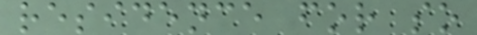residence for so
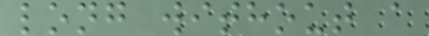long without a
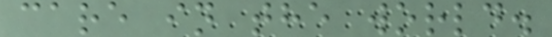care in the world.
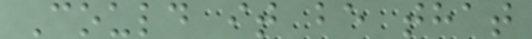Could it be that
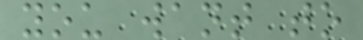you want to
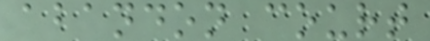abandon court
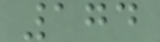174
